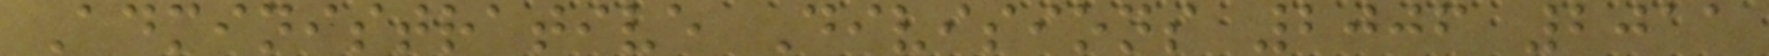Administrative Divisions 2006 2011
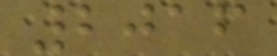2016
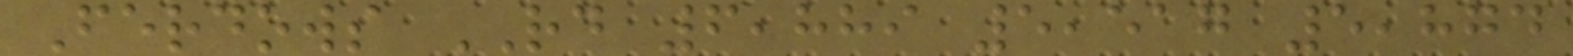Ferdows RD 6,889 5,517 5,874
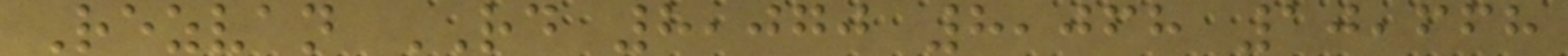Rezvan RD 8,070 8,068 10,668
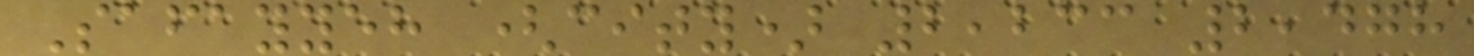Safayyeh (city) 2,233 2,478
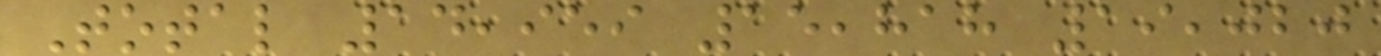Total 14,959 15,818 19,020
